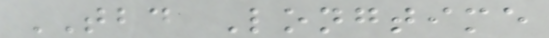TBD Longtime
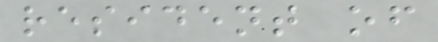resident of
